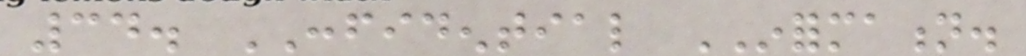34. CONFIDENTIAL INFORMATION.
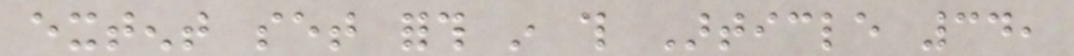extent set forth in this Article 34,
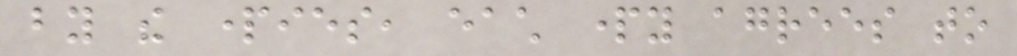by the parties, each party agrees to
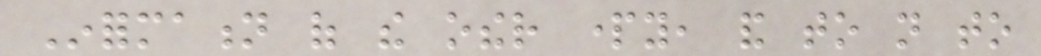Information of the other party, and to not to
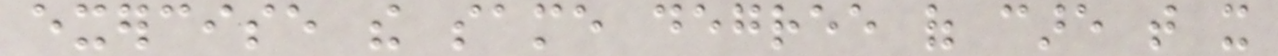exercise the same degree of care that it
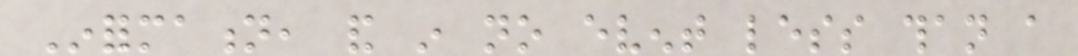Information, and in no event less than a
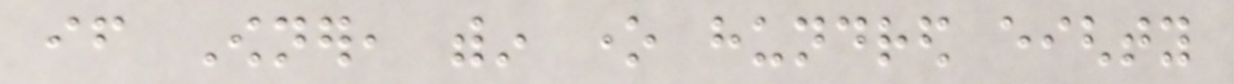if Owner, within one hundred eighty
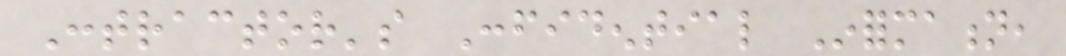Contractor's Confidential Information,
